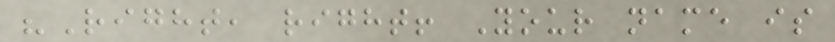"Right, right! Your name is
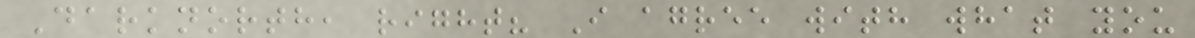Darknorth, right? I agree with what you
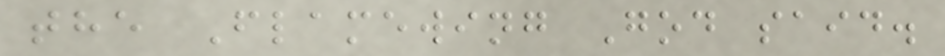the Flamewing God said.
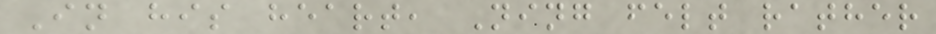In his heart, Ning felt rather
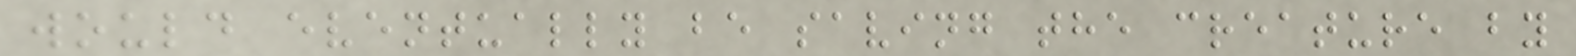would eventually be saving the creature by
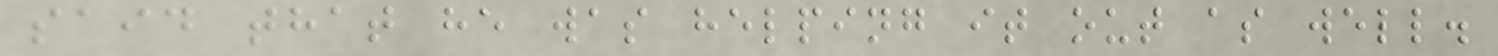said that he was helping it out as well.
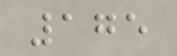175
